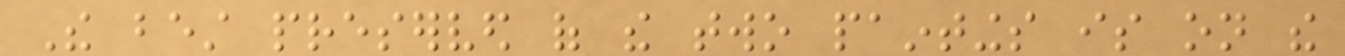The best preserved of the two paintings is on the
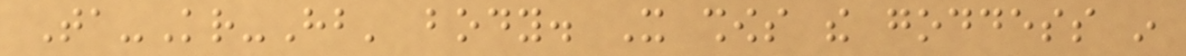Ta-Kr-Hb' body. It shows the goddess in
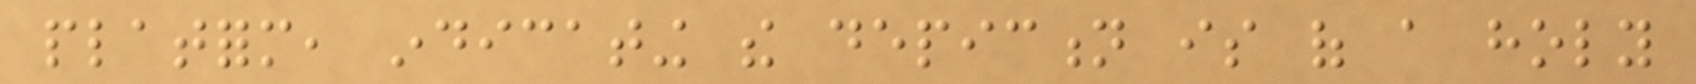platform, indicating the depiction is of a holy
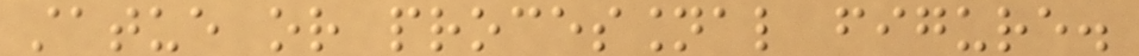statue or processional figure.
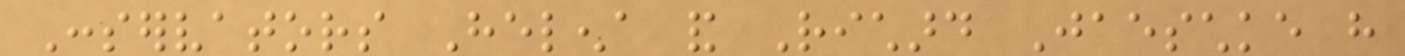Conservators Helena and Richard Jaeschke have
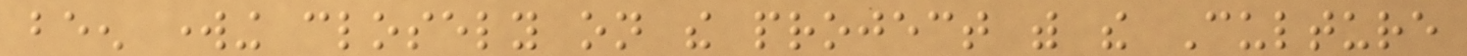been working closely on the project with the Culture
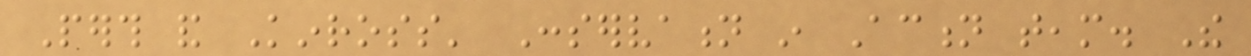Perth and Kinross' Conservation in Action team. The
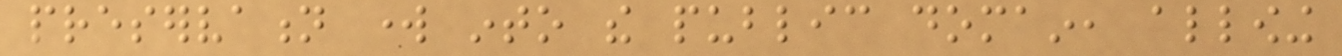preservation work into the public domain, allowing
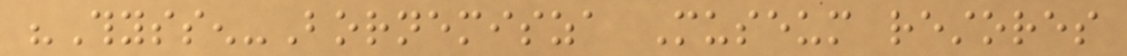"Thyssen-Bornemisza Museum restores
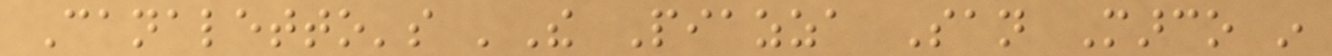Canaletto's 'The Piazza San Marco in
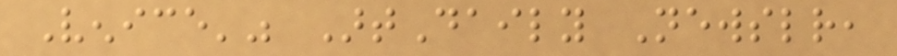Venice'" ArtDaily Newsletter,
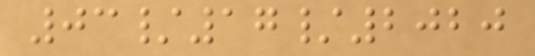03/17/2020
